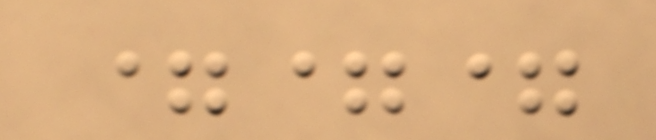===
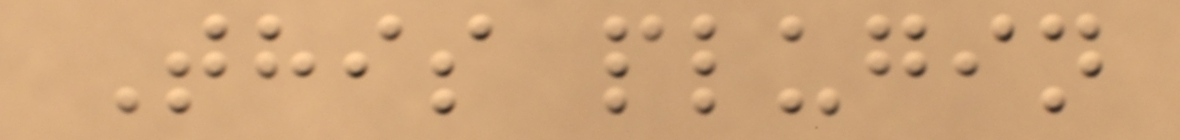This plugin
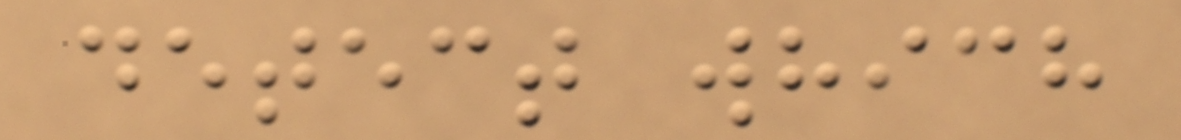detect which
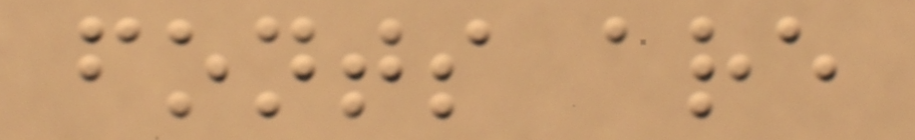fonts are
